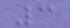3
